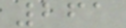261
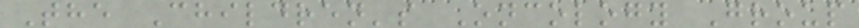The Children's Oncology Group
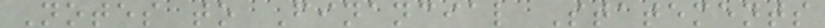Notes to Financial Statements
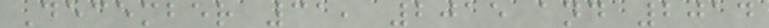December 31, 2015 and 2014
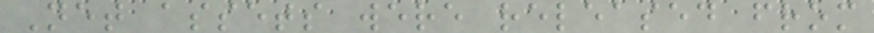Net assets were released from
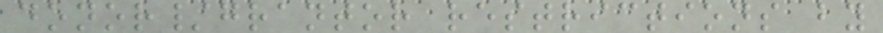donor/grantor restrictions by
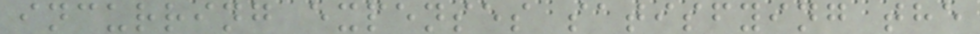incurring expenses satisfying the
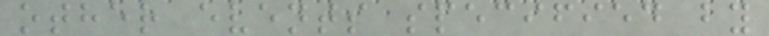other events specified by
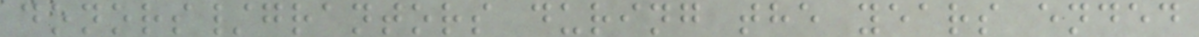donors/grantors during the years ended
